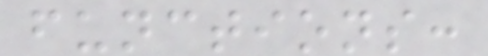functions:
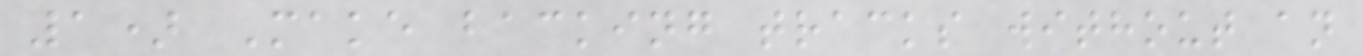1) Make backing tracks without an
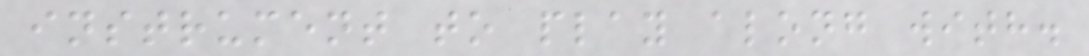instrument to play along with.
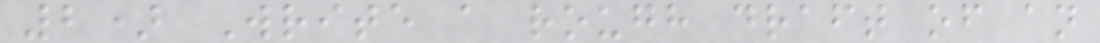2) Write a rough draft of an
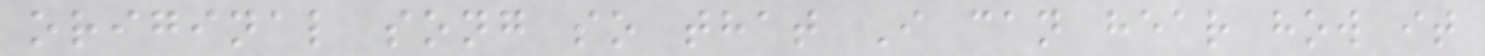original song so that I can hear how it
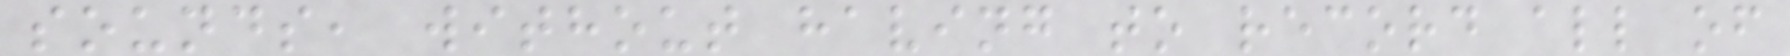sounds, without having to record all of
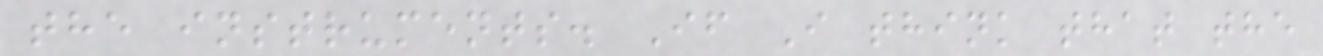the instruments. If I think that the
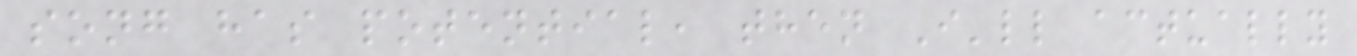song has potential, then I'll actually
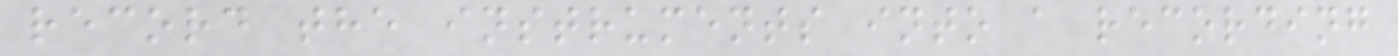record the instruments into a recording
